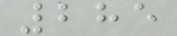285
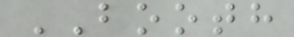BOOTH
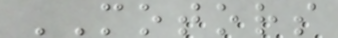MOTORS
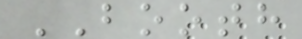BOOTH
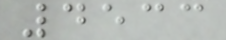4533
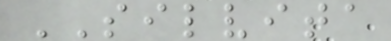SILVITA
